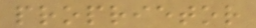proprietor
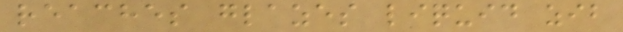reaches glazes liquid zib
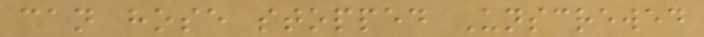can hose stopped Unscrewed
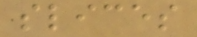slices
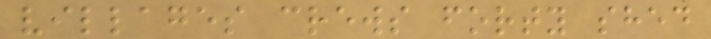villages crews forty shed
